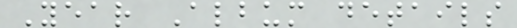Year Album details
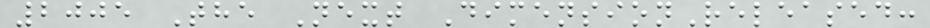2005 The Next DimensionReleased:
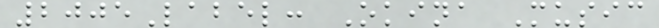2005Label: Okina Music
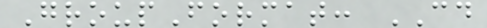GroupFormat: CD
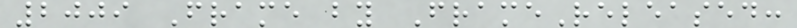2009 Frame by FrameReleased:
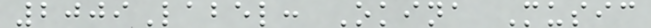2009Label: Okina Music
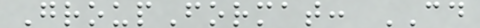GroupFormat: CD
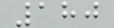180
